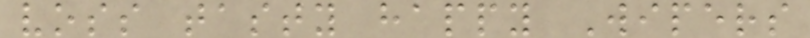voss tasty happy Wipers
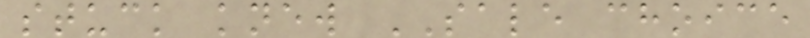stuck knew SALE choice
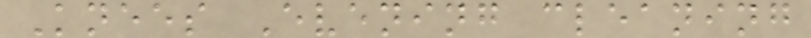Knees Evening cleaning
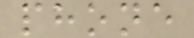phone
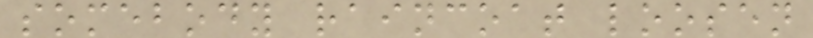somebody raincoat loosen
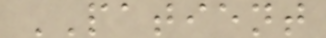PATIENT
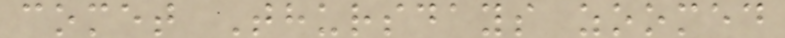comet Thursdays zoomed
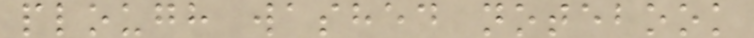plough washed notebook
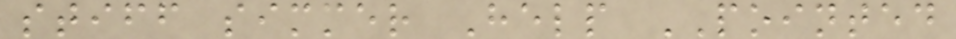stiff simmer Help POINTED
